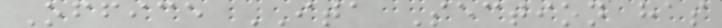Office ITA Section has
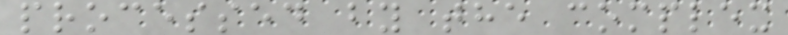processed by the complex
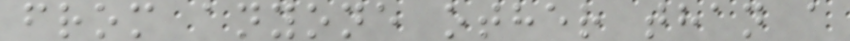from anyone other than a
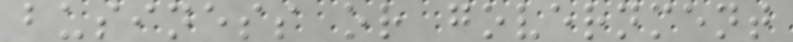business or government
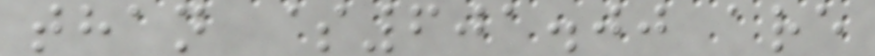than $601.00 are
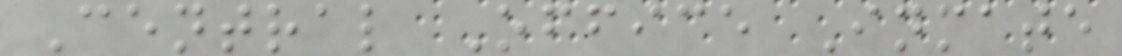Central Office Inmate
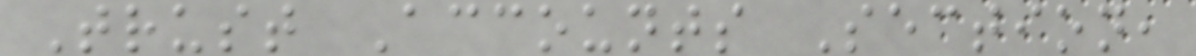Trust Accounts Section,
